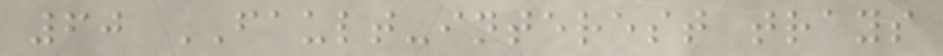60 FAULT-interest trays
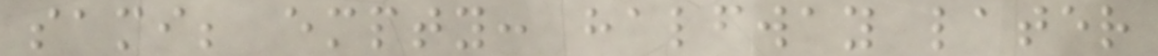sami; empty: halfway later
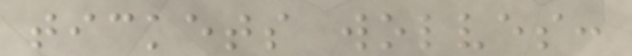tickets wolves:
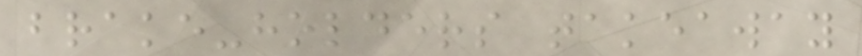brake-holders takeaway
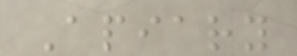Apiary
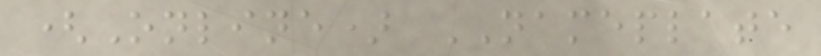(Online) NAMEPLATE
